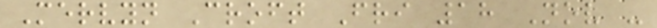Mervyn Croft Fri 18 Nov -
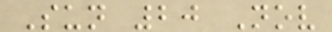Sun 20 Nov
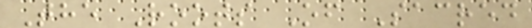The Roots Of Sacred
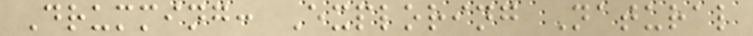Drumming: Exploring Natural
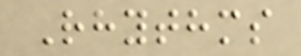Rhythms
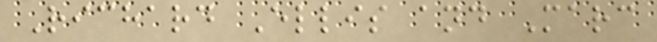Richard Ellis and Marc
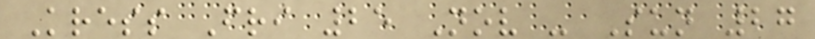Kress Fri 25 Nov - Sun 27
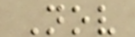Nov
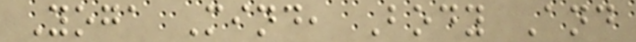Yoga Mind, Body And
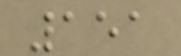151
